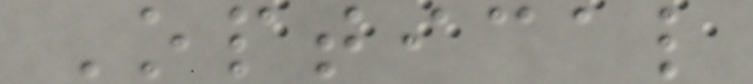Optical
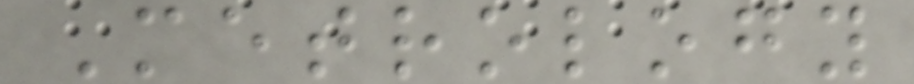Metrology
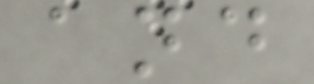and
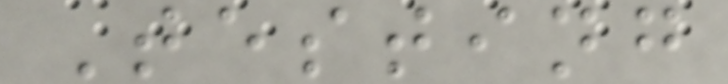Testing
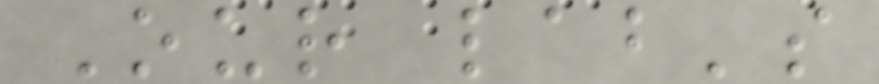Our lab's
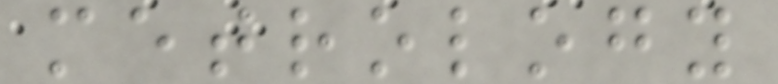metrology
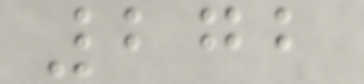272
